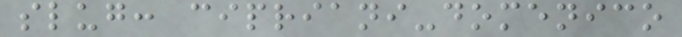slug: cipriani-domenico
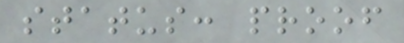status: proof
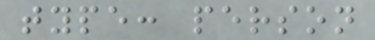type: person
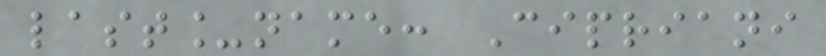last_name: Cipriani
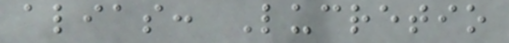alias: Lucretio
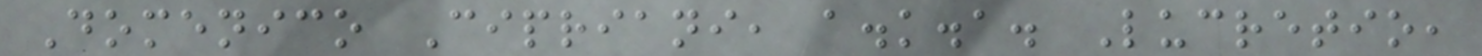Domenico Cipriani, a.k.a. Lucretio,
